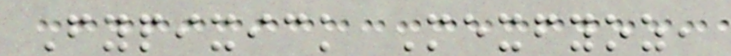Fypixick Mexfyoz,
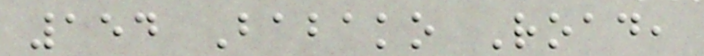154 Babako Road,
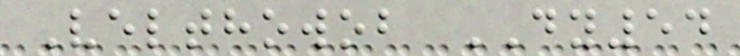Velthowob DY54
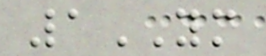1YM
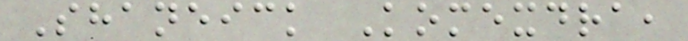Shaneick Komexdra,
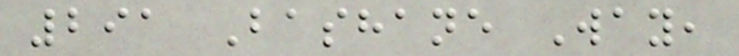291 Bashane Way,
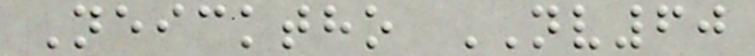Neicktho NV60
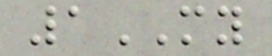1MY
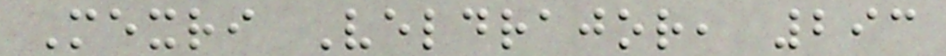Mexri Veldrajor, 293
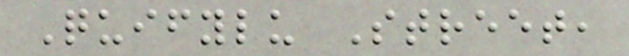Quifylu Street,
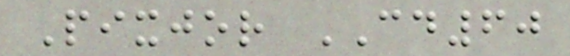Pixjor CD60
